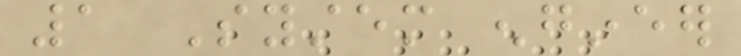1 System engineer
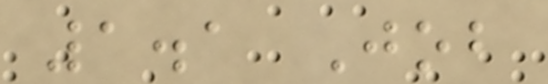1.1 Job
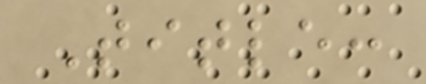Title:
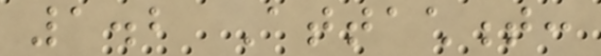1.2 Attachment:
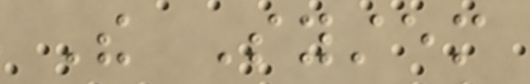The System
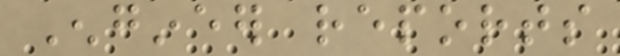Engineer reports
